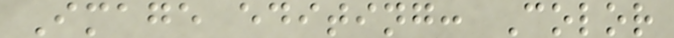Image editing: Color
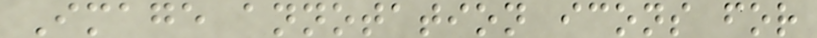Image annotation icons for
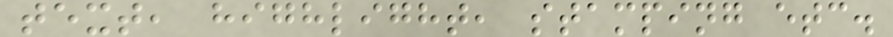text, highlight, stamping etc.
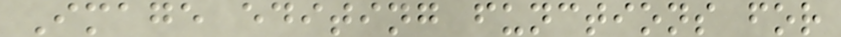Image editing functions for
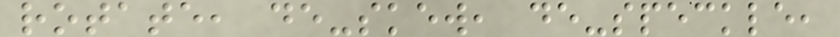rotate, de-skew, de-speckle,
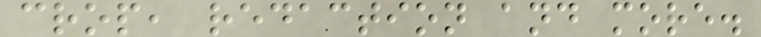crop, redaction and more.
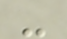-
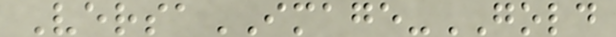VersaIMAGE-GOLD
